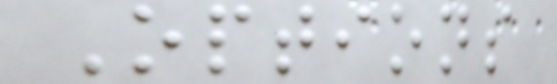Options
